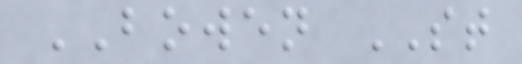BOWEN ST
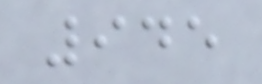945
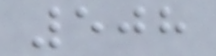508
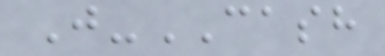J-CASH
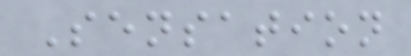Sensation
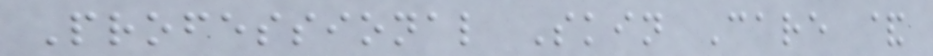Professional Skin Care &
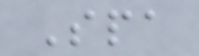Spa
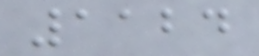1124
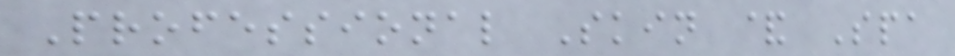Professional Skin & Spa
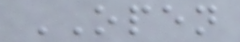OPEN
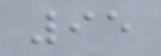95
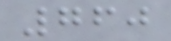760
